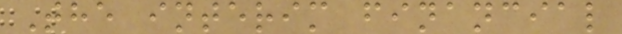The interim financial
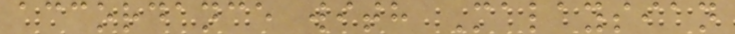accordance with Malaysian
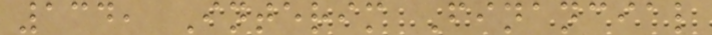134, Interim Financial
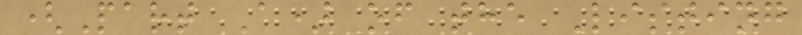(Part A) of the Listing
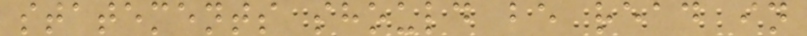statements should be read in
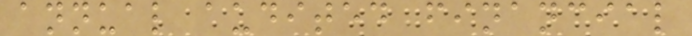annual audited financial
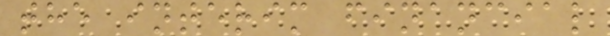the interim financial
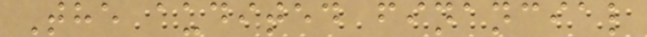The audited financial
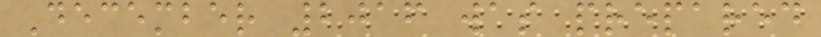December 2016 was prepared
